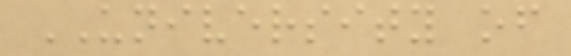UNIVERSITY of
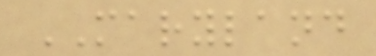MARYLAND
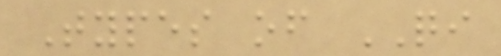Types of QI
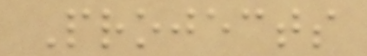Projects
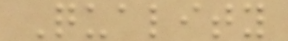Quality
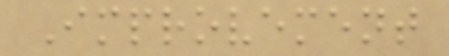Improvement
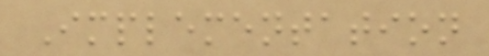Implementation
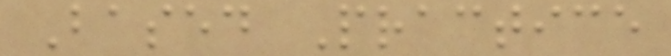Based Practice
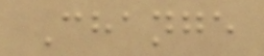Change
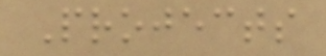Projects
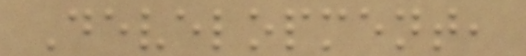Development,
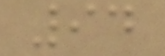94
